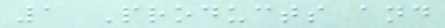1 Products and
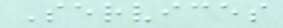Services
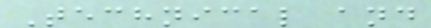Technical and
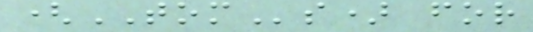(TOMs) for
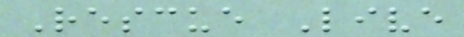Rescue Live
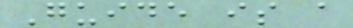Guide is a
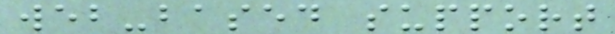web-based support
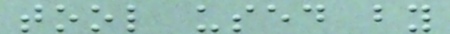tool used by
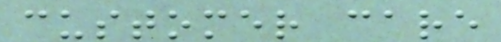customer care
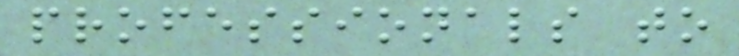professionals to
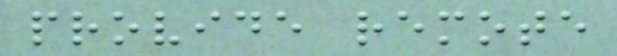provide remote
